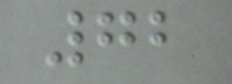72
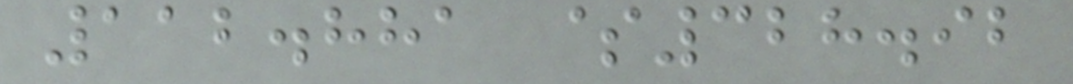112.881 $328.92
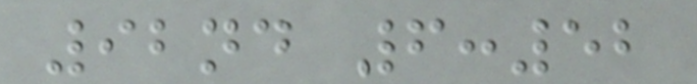92nd 6:52
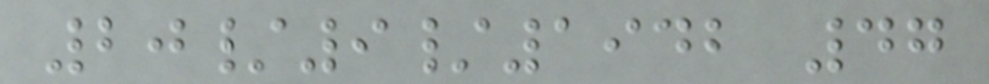20/9/1942 47
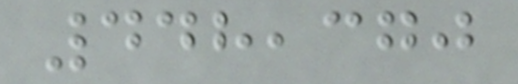448,370
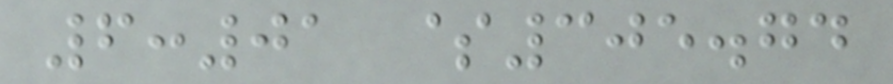6:01 $305.74
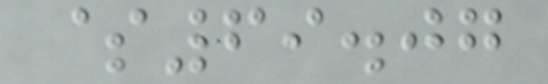$69.07
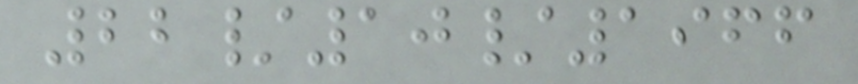22/10/1966
